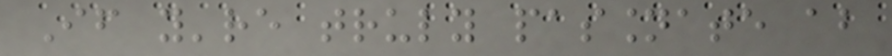If you're truly passionate about
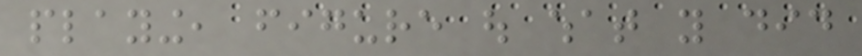playing, figure out what you did
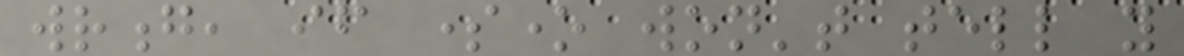wrong, if someone won't tell you
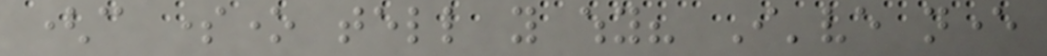(can someone tell you why? I've never
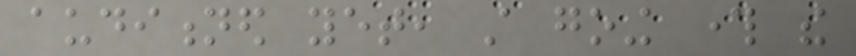auditioned yet, still going through the
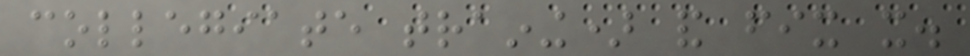collegiate training) and fix it.
